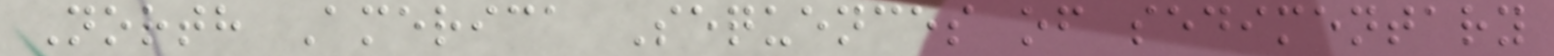North America Sequences of sedimentary
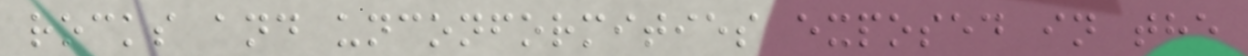rocks and unconformities exposed in the
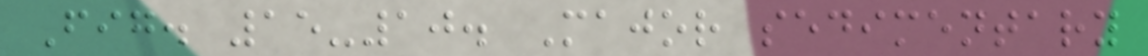Fig. 15-10. Major sedimentary
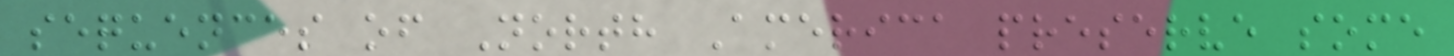sequences of North America preserve some
